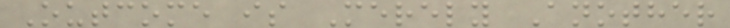Outcome is Merely Another
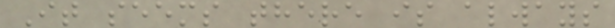It seems there is always
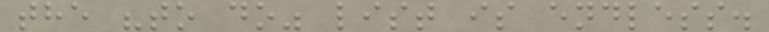the "to do" list is endless.
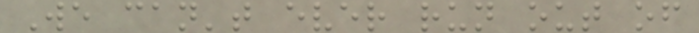We can't ever run out of
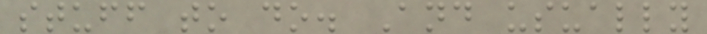stuff to do. And usually
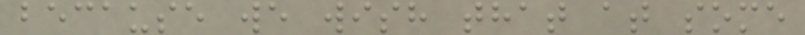because we wish that at some
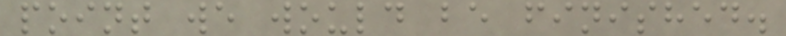point we would be finished.
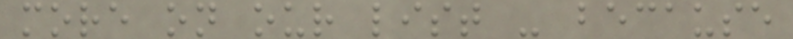more on our list - because
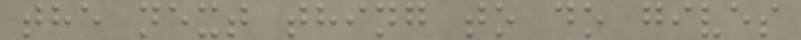the next thing to do gives
